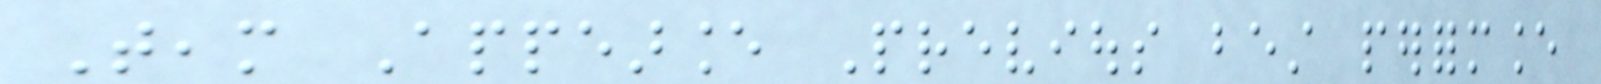Team Appearance Previous best performance
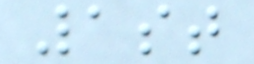1st
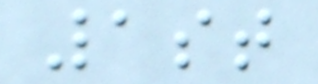1st
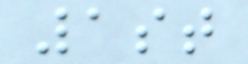1st
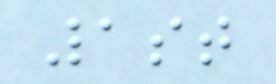1st
